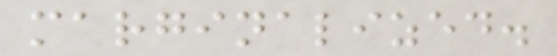marginalized.
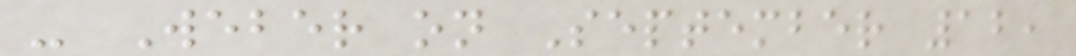- Weber on September 12,
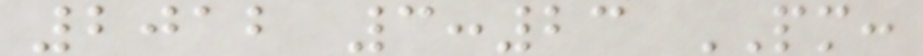2012 3:23 PM:
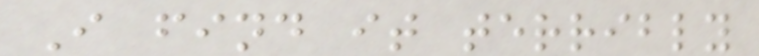I find it terribly
